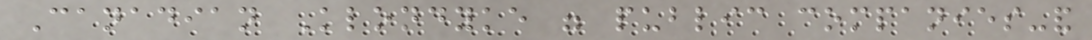Canadian Klondyke were public companies-and
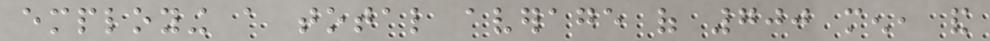employing a total average of 700 men, and
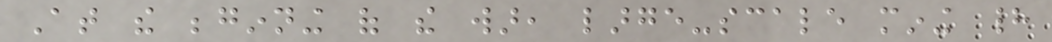At the beginning of the war, large-scale mining had
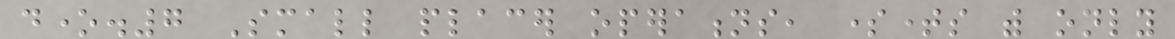done.7 Small placer operations, sometimes with only
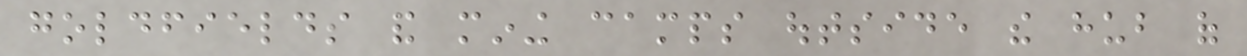goldfields and mining camps outside the hub of
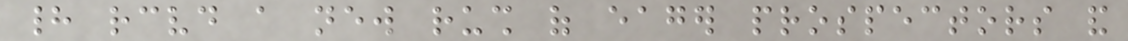had received a new rush of eager prospectors and
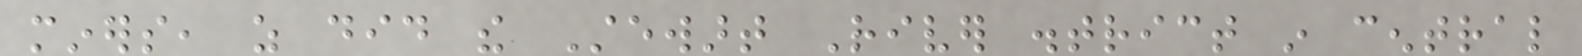miners, as did the Stewart River district in central
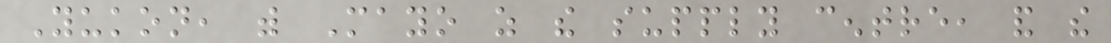Yukon, with Mayo as the supply centre, and the
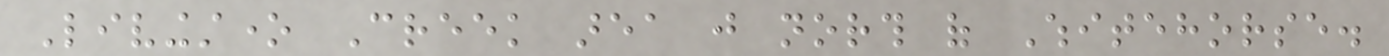Livingstone Creek area just north of Whitehorse.
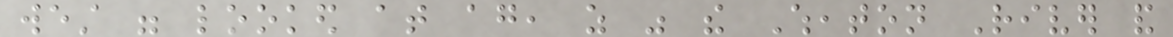west were looked at again, as was the Wheaton River and
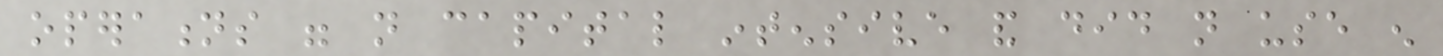operations were not capital intensive and did not use enough
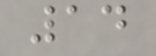14
